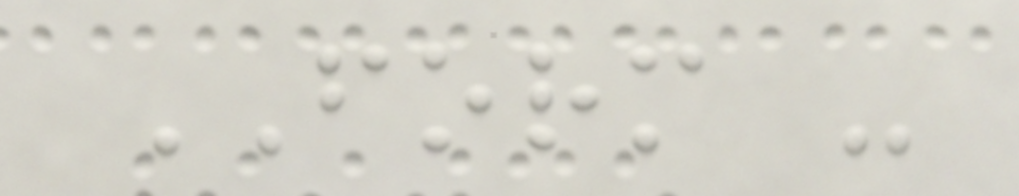FORM -
